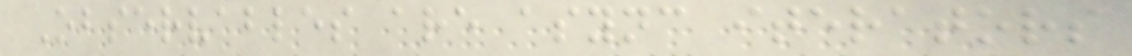Observables are async iterators
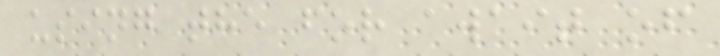using the for await of
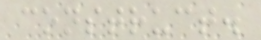construct.
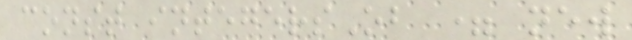const integersOb = new
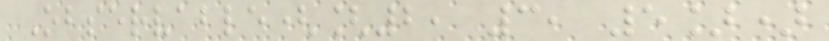Observable([2, 3, 5])
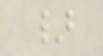}
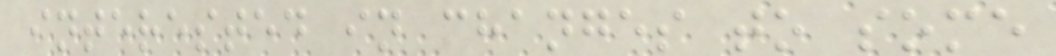interested in changes to some
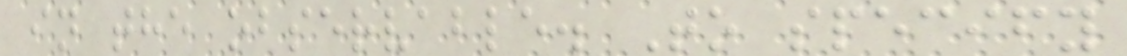in the observable. To specify
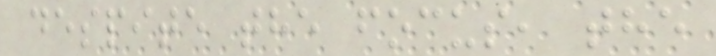despite the focus, the
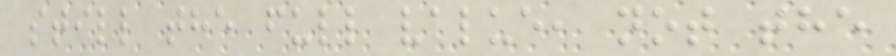still the full value, not the
